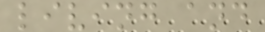living and
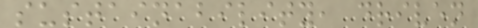sustainability, driven
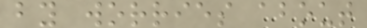by worries about
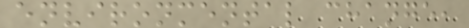environmental change,
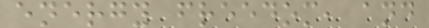energy freedom, and
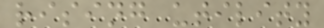rising utility
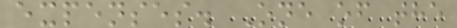expenses. One of the
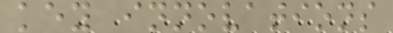key innovations
